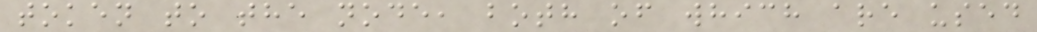token to the node, both of which are used
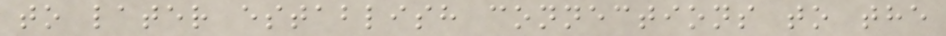to later establish connections to the
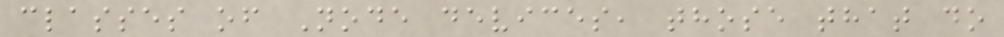classes of Node devices, those that do
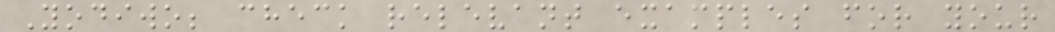Yodiwo; check relevant examples for your
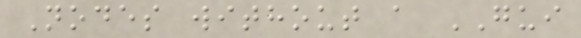Nodes without a GUI
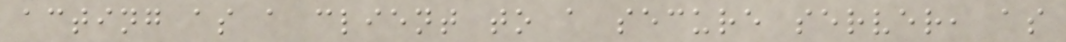acting as a client to a secure server, as
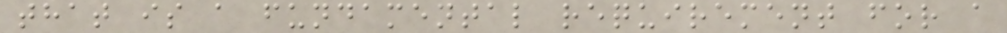that is a fundamental requirement for a
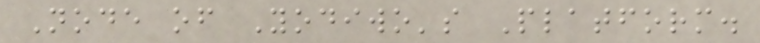Node of Yodiwo's Platform.
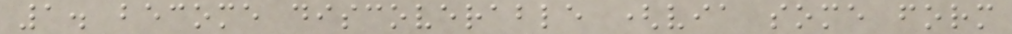1. become discoverable (via some form
